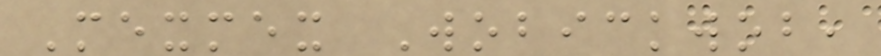Mexmex Wobickwob,
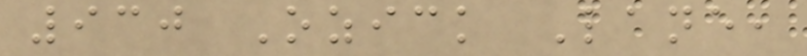930 Ozick Lane,
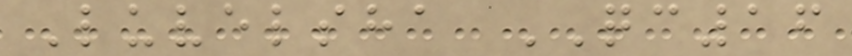Luvelsha QC16
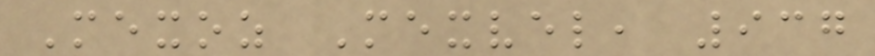Mexoz Mexvel, 937
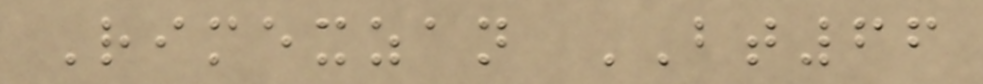Rimexzan BT66
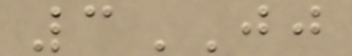3JJ
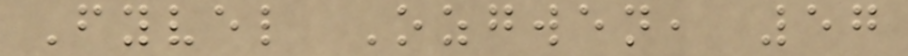Fyvel Ozgwen, 57
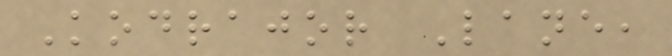Kodrajor Lane,
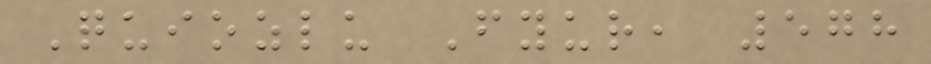Quiozlu Fyur, 578
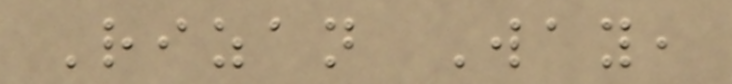Rizan Way,
